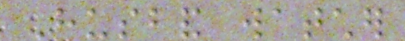Husband watcher
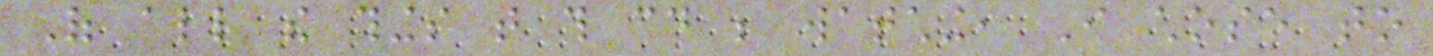Of all the things that this could be watching, I chose to
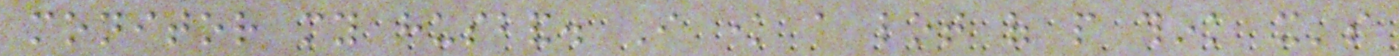monitor my husband. I know a lot of people think it's
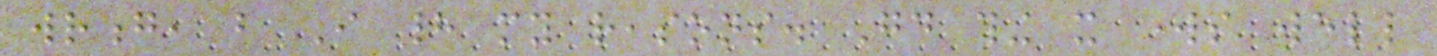wrong, but I had my reasons. Good thing it works well
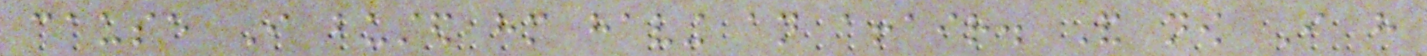cause I busted him having an affair. And now I have
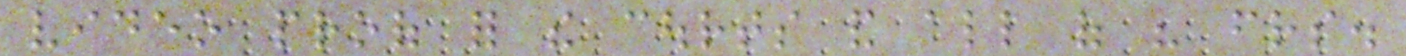video proof for the courts and all of his friends.
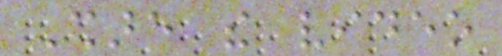Share the video
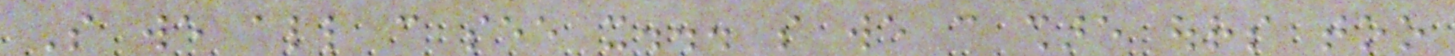So we all can see it... so we can share ours too
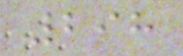298
